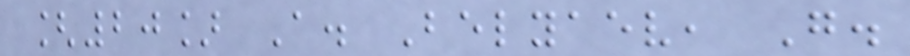[20] A. Belyaev, G.
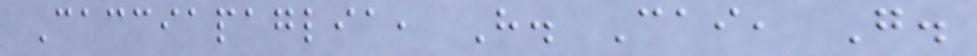Cacciapaglia, H. Cai, G.
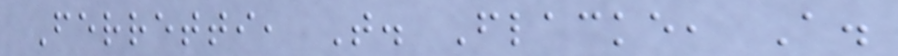Ferretti, T. Flacke, A.
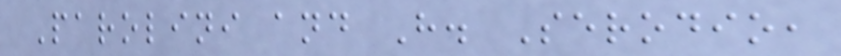Parolini and H. Serodio,
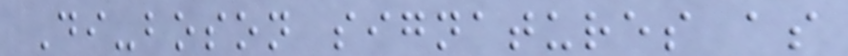Di-boson signatures as
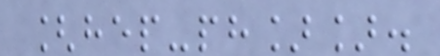[hep-ph]].
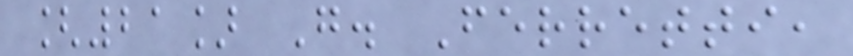[21] G. Ferretti,
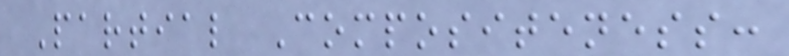Partial Compositeness:
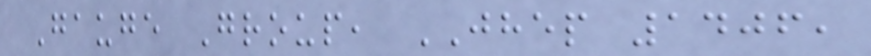Gauge Group, JHEP 1406,
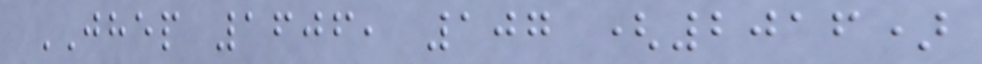JHEP 1606, 107 (2016)
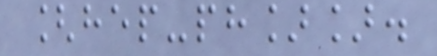[hep-ph]].
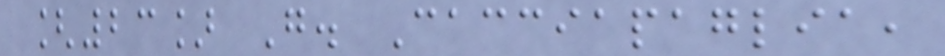[23] G. Cacciapaglia,
